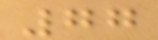77
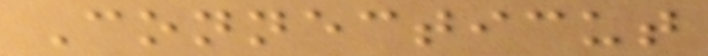Connecticut
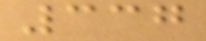337
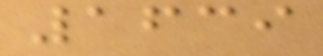1639
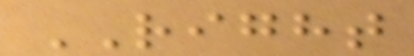RIGHT
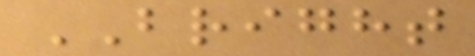BRIGHT
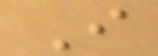I
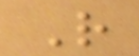R
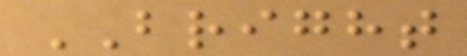BRIGHT
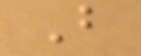B
